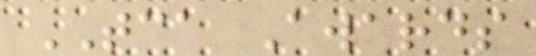TCA Awards
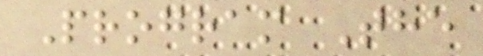Program The
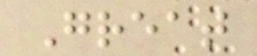Great
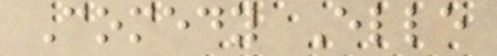Comedy Elle
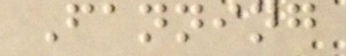Fanning
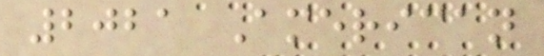2021 American
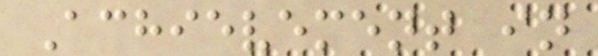Achievement in
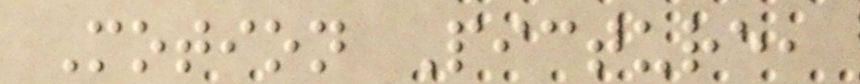Motion Picture,
